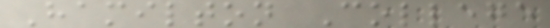Hamilton College
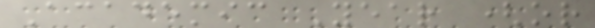Academic Year (or
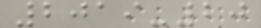2019-20
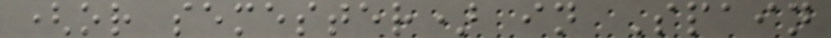(or semester) in Spain
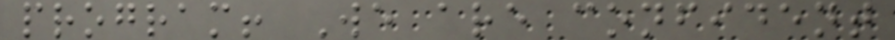program! We are confident
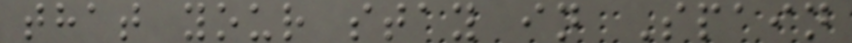that your stay in Spain
